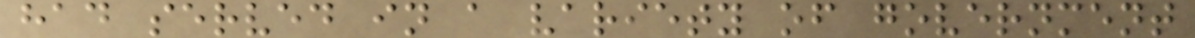had served in a variety of government
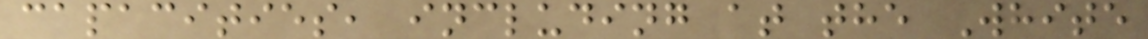capacities, including at the White
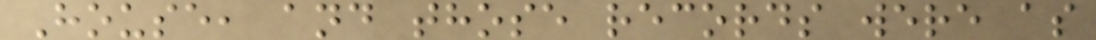House, and those records were as
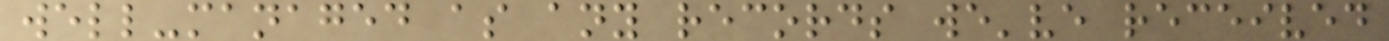well-managed as any records we've received
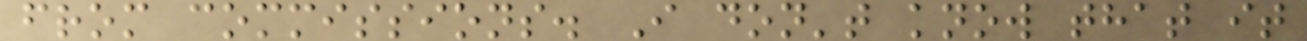from commissions. I don't know that it
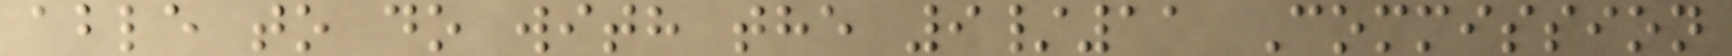able to do with the 9/11 Commission
